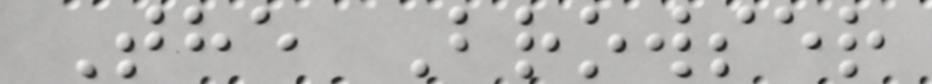The Browser
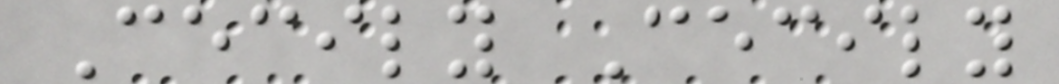Cecily Cecily
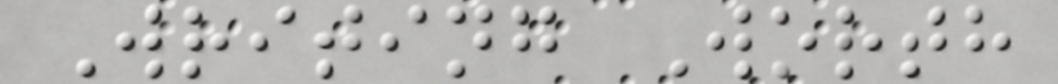Writing Worth
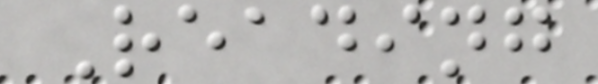Reading
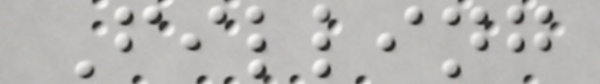Filling
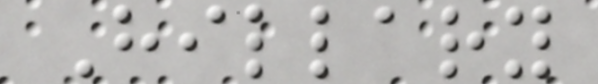Hillary
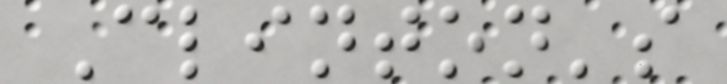Clinton's
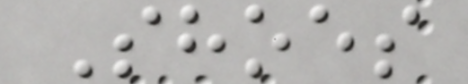Shoes
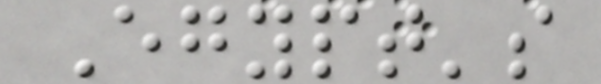Egypt's
